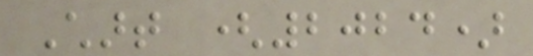Chart (2024)
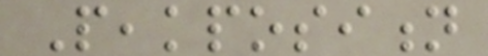Peakposition
